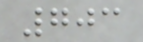703
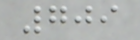709
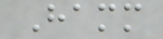Hamm
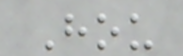Hou
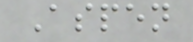Aspen
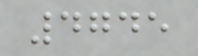4745
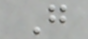G
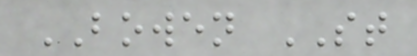BOWEN ST
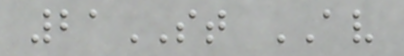21ST AV
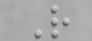R
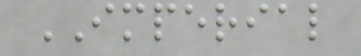IMPERIAL
